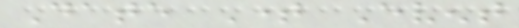Date Time Event
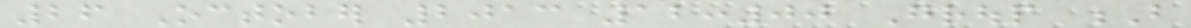26 October 2013 12:00 Group B
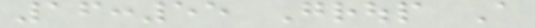16:55 Group A
